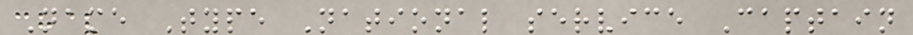Name Type National service Captain
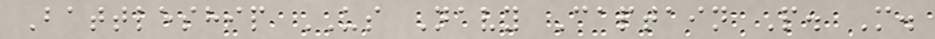Battleship US Navy Captain P. M.
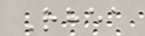Rhea
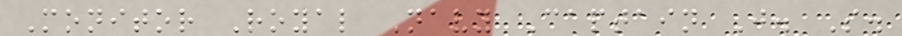Monitor Royal Navy Captain J. S.
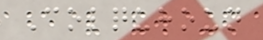Colquhoun
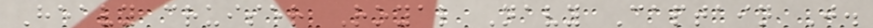Heavy cruiser Royal Navy Captain J.
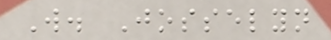W. Josselyn
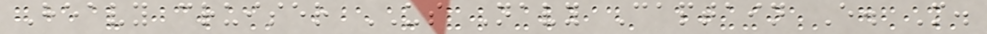Heavy cruiser US Navy Captain E. M.
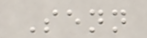Senn
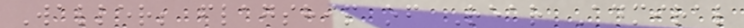Waller; flagship of Rear Admiral
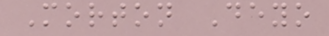Morton Deyo
